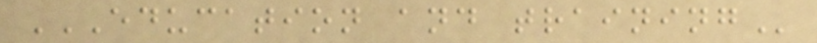EDUCATION AND TRAINING
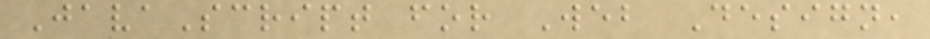JavaScript for Web Design,
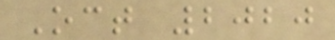Oct 2020
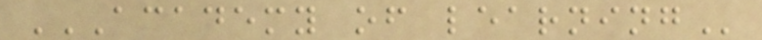ACADEMY OF LEARNING
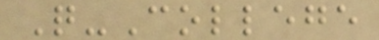Q-College
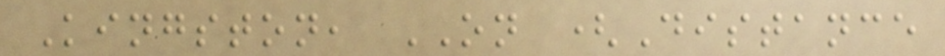Kingston, ON (Distance
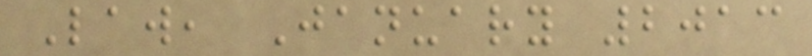Law, January 2013
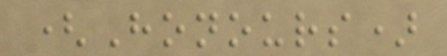(Honours)
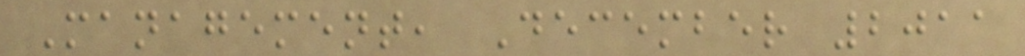Management, December 2011
